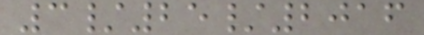3/25/2016
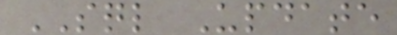SQL Update
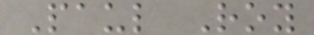Paul Roy
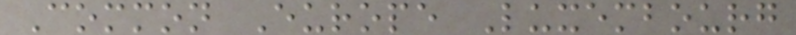Common Europe Luxembourg
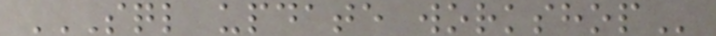SQL UPDATE WORKSHOP
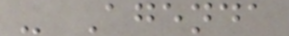- Agenda
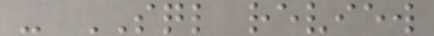- SQL review
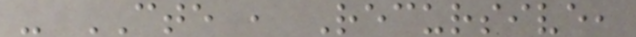- CTE , Recursive,
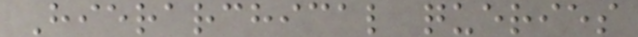Hierarchical queries
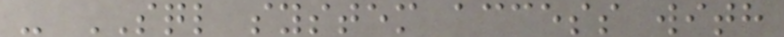- SQL system access with
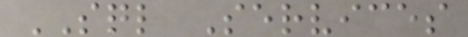SQL Services
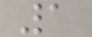1
